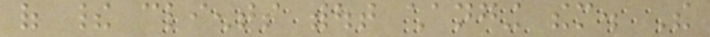of their clients without changing them. The
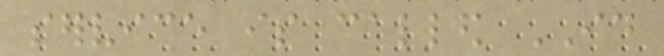service is called ID
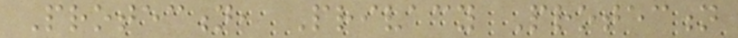Protection, Privacy Protection
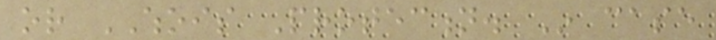or WHOIS Protection. In case
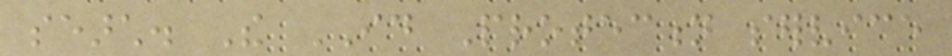search. The ID Protection service
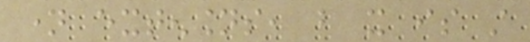name extensions, but it is still
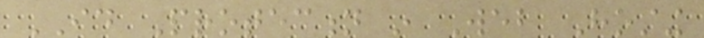ID Protection in Web Hosting
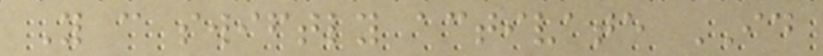You can swiftly activate ID
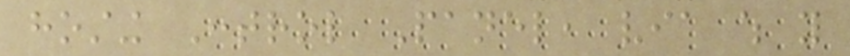hosting Control Panel, via which you
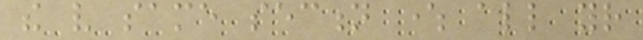the very same section where all your
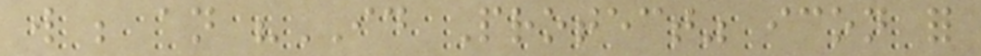will be an "ID Protect" icon for
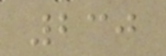230
